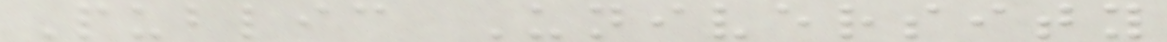Public University
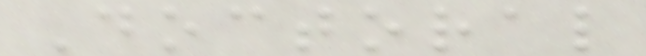Doctoral
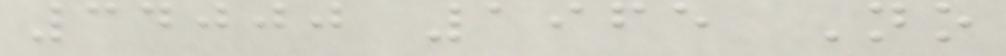34000 1965 No
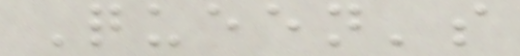Queen's
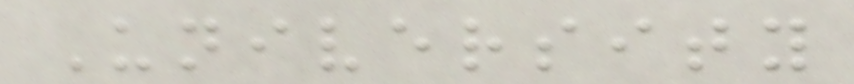University
